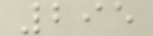295
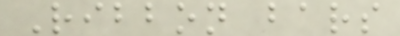Ribbon bars
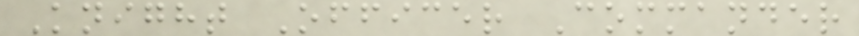Knight Officer Commander
